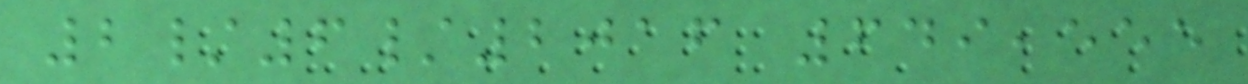2/6/2016 649,555
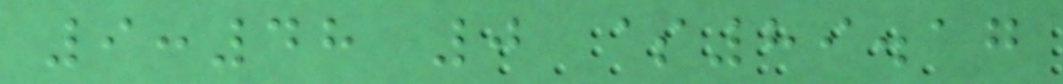9:48 0 $89.17
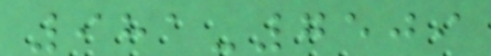981-7509
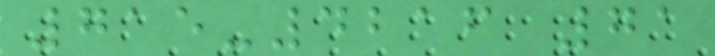715-4216 71
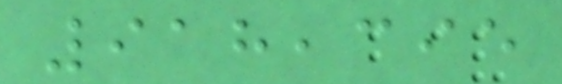918,395
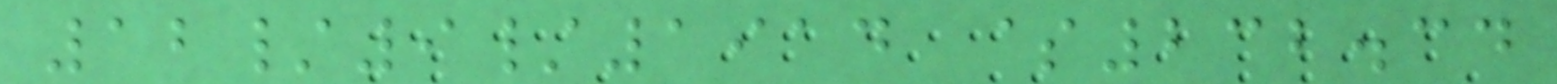12/9/1914 $232.34
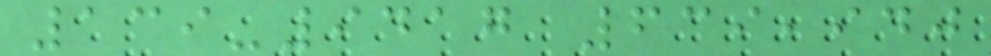139-9417 639,940
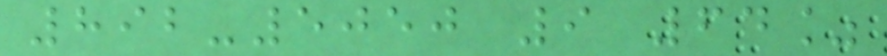892-5050 9 64%
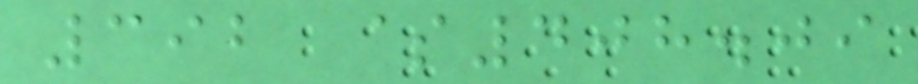392 $408.09
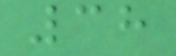38
